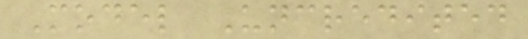Model Uncredited
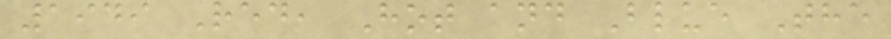1949 Red, Hot and Blue The
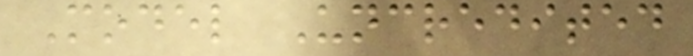Model Uncredited
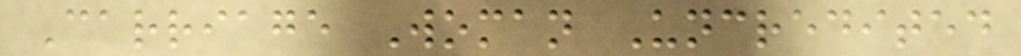Carriage Woman Uncredited
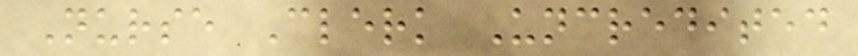Nurse Clerk Uncredited
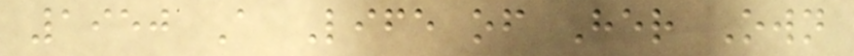1950 A Life of Her Own
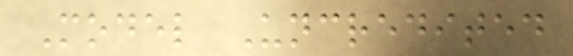Model Uncredited
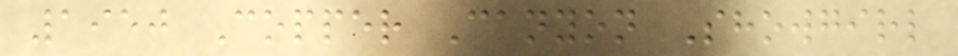1950 Copper Canyon Showgirl
